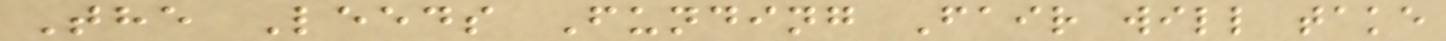The Leeds Funding Fair will take
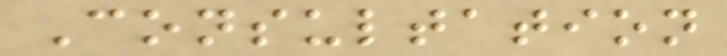Consultation
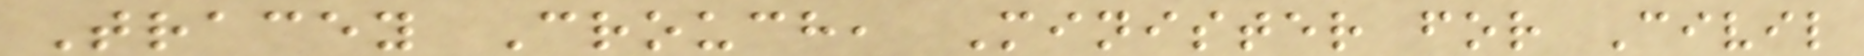Tracey Crouch, Minister for Civil
